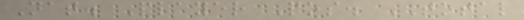Nat. Player Pos. TOTAL
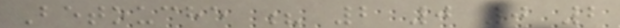Betouche ? 2 0 0 2
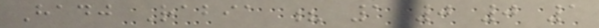Hadj Rabia ? 1 0 0 1
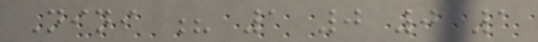Nini ? 1 0 0 1
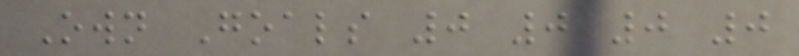Own Goals 0 0 0 0
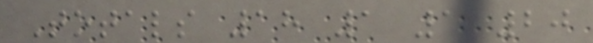Totals 18 1 1 20
